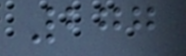277
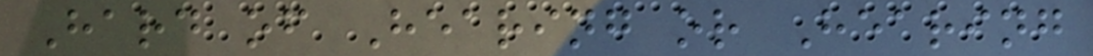Hard of Hearing or Hearing
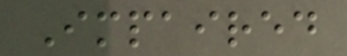Impaired
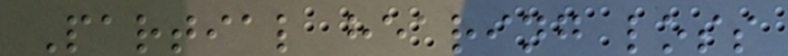Partial hearing loss
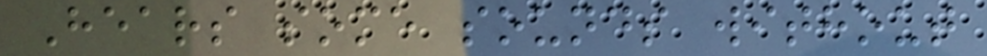Hears some sounds without
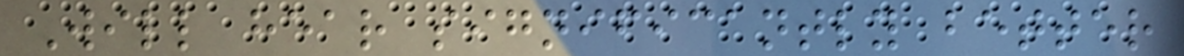Will hear significantly better
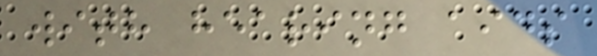with hearing aids
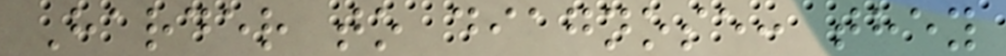Harder to diagnose: they
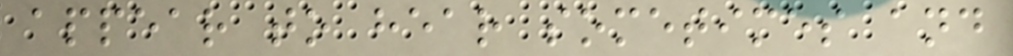appear to hear sometimes and
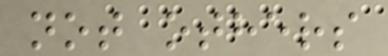not others
